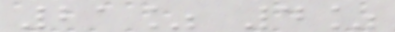21% 4%
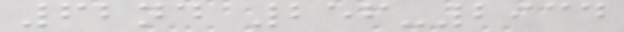62nd 256-2934
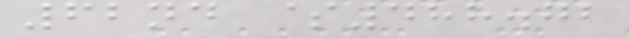62nd $488.72
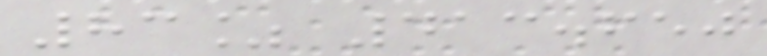83% 413.650
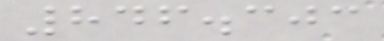846.303
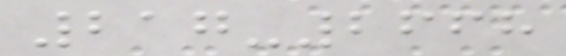217-2668
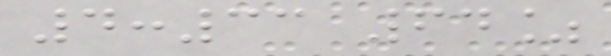4:33 64%
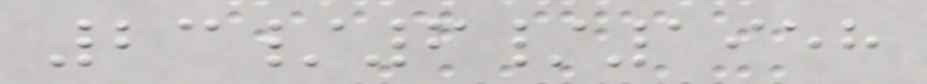23/6/1958
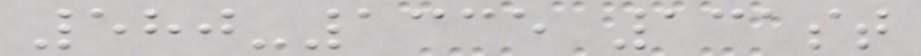580-1335 131st
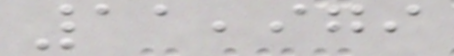11,979
